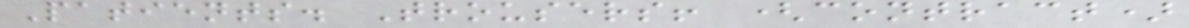Patients. Trousers! (contract)
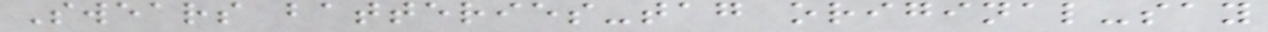Swears batteries-tag original-say
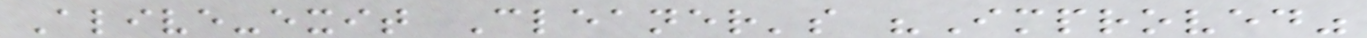Alive-exit Cleaner's "Improved"
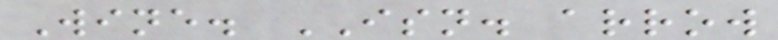Wine. ISN. arrow
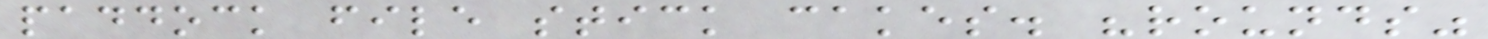paddock file stick cakes. "rounds"
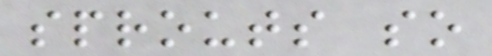sprouts so
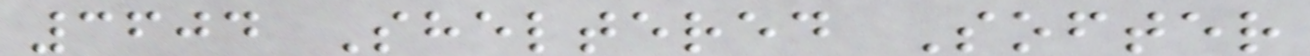3604 Sheltered Softer
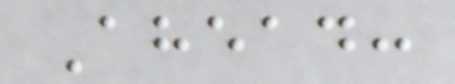Ahead:
